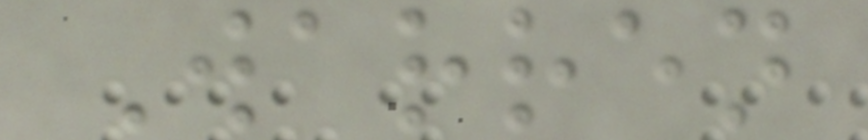Warren
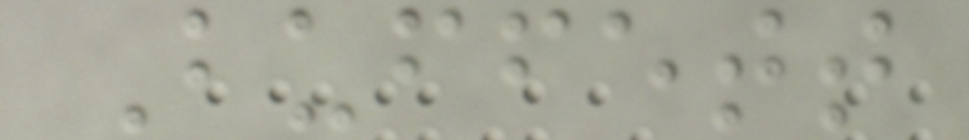Buffett
